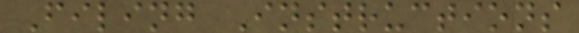Filing Instructions
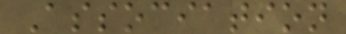Association
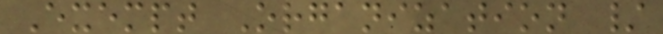Exempt Organization /
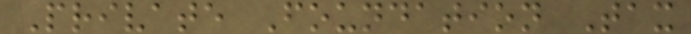Private Foundation Tax
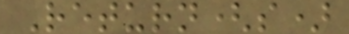Return(s)
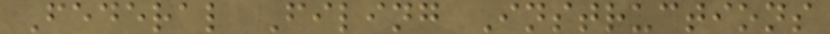Federal Filing Instructions
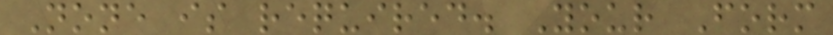None is required. Your Form
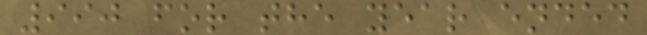990 for the year ended
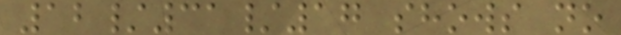12/31/17 shows no
